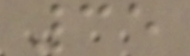35
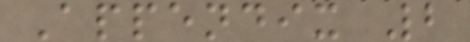Appendix 2
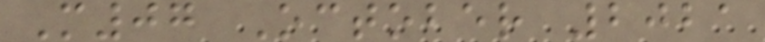M07 October 2021
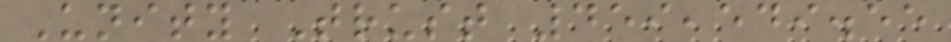Unity Trust 459,549.55
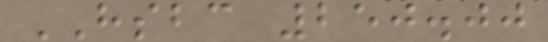HSBC 250.00
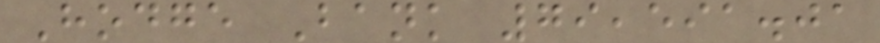Hodge Bank 79,591.01
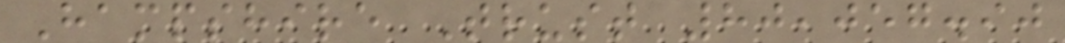Hampshire Trust 80,057.90
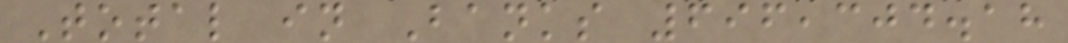Total in Banks 696,304.18
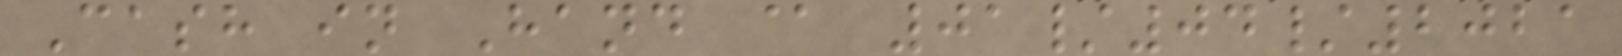Cash in Hand @ 01/04/2021
